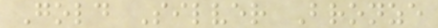Gold Silver Bronze
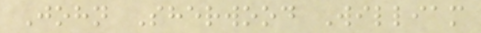John Sherwood William
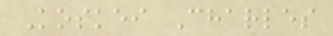Koskei Charles
